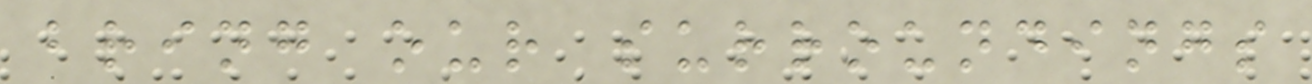bring our surroundings
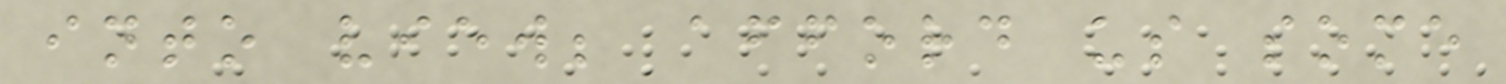into view; afford us some
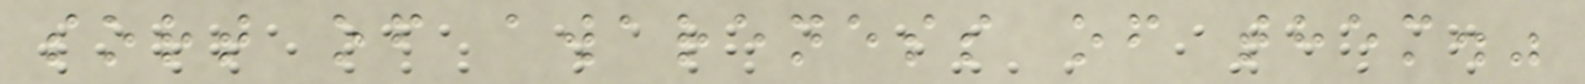sort of awareness of them."
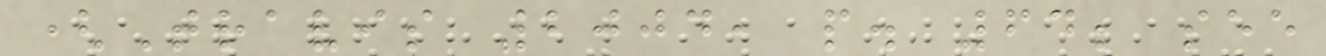(Travis 2004, p. 64; see
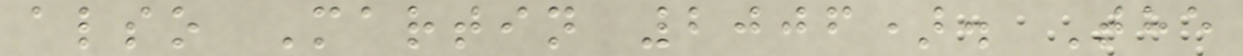also Martin 2006). The
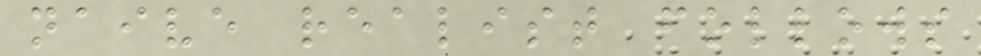naive realist follows
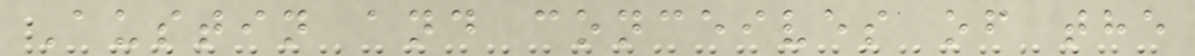Austin and conceives of the
